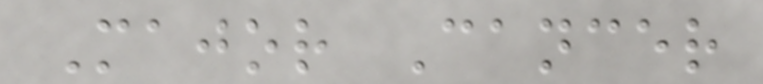Major Cancer
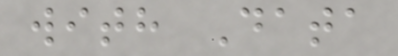with Data
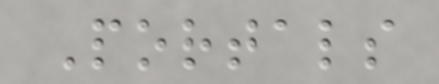Portals
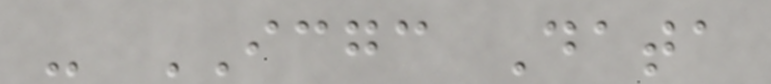- ICGC Data
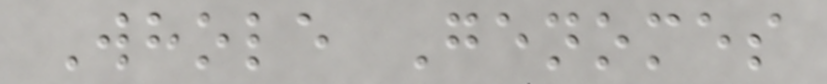Whole Genomes
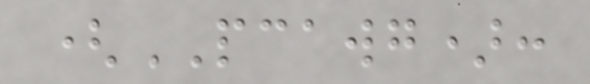(PCAWG):
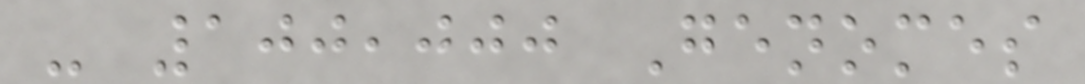- 100,000 Genomes
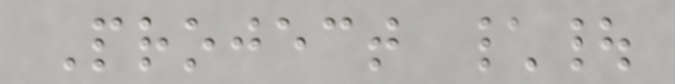Project \|
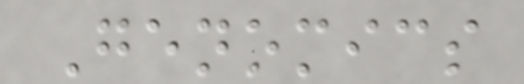Genomics
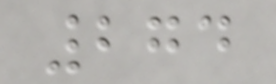274
